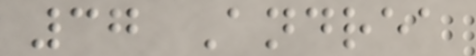37 Andrea
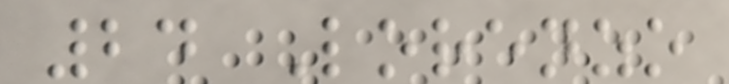24 Lorenzo
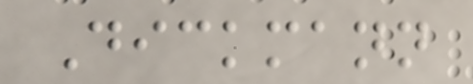Dickmann
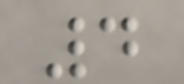4
